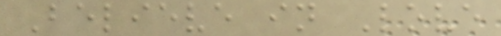Believe in Love
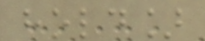hold]
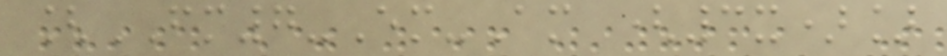[FM7-Em-Am (3x)]
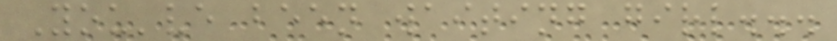You've been waiting girl...
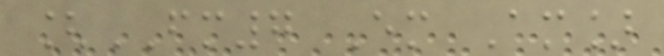[FM7 Em Am]
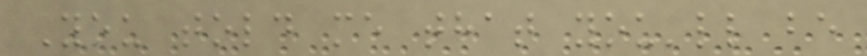You told me that you'll be
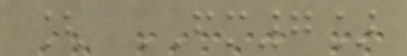[ FM7]
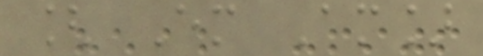[ Em Am]
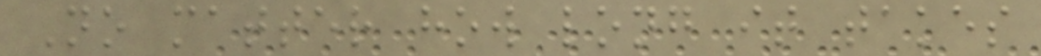No matter how long it takes
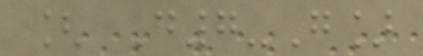[ D7-G]
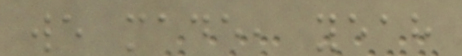we made, yeah
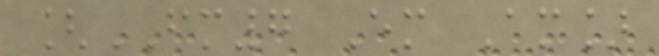[FM7 Em Am]
